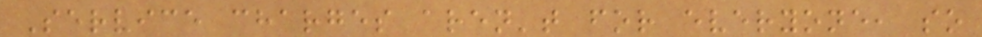Service charges aren't for everyone, so
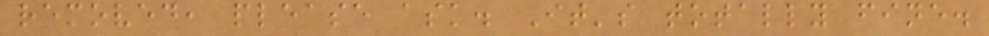removed, please ask. It's totally fine.
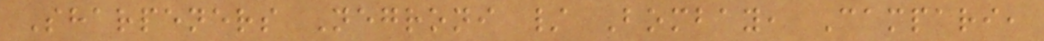Sharpeners Negroni / Bombay, Campari,
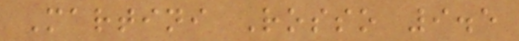Martini Rosso 9.5
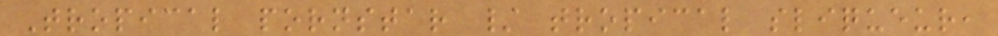Tropical pornstar / tropical sliqueur,
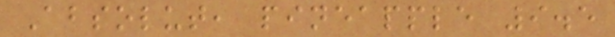Absolut, pineapple 9.5
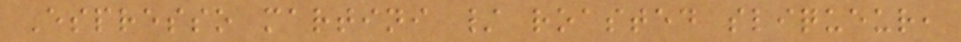Espresso martini / roasted sliqueur,
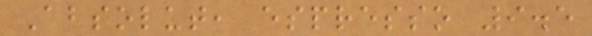Absolut, espresso 9.5
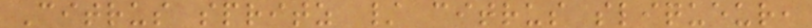Citrus spritz / citrus sliqueur,
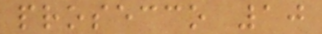prosecco 10
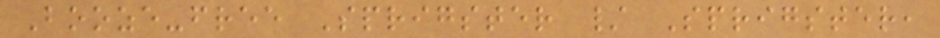Booze-free Sprigster / Sprigster,
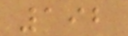192
